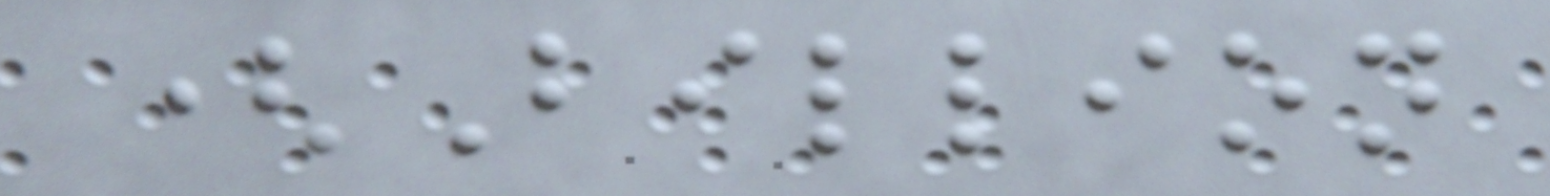(Billion
